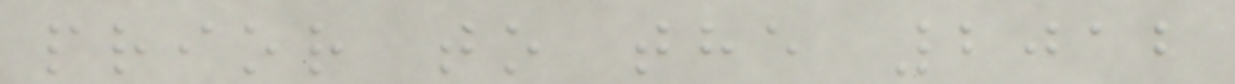prior to the 2012
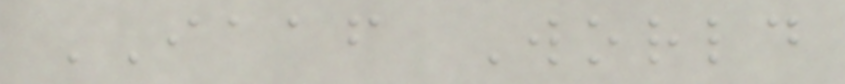IAAF World
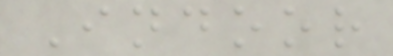Indoor
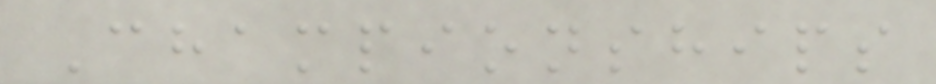Championships
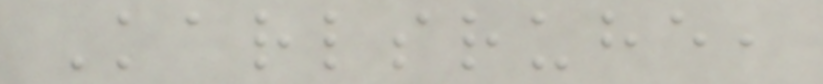Karlsruhe,
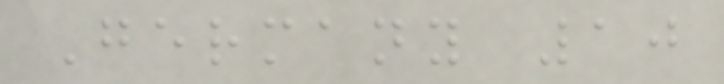Germany 10
